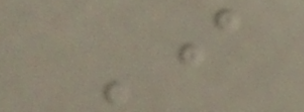I
